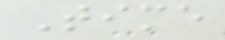Time
